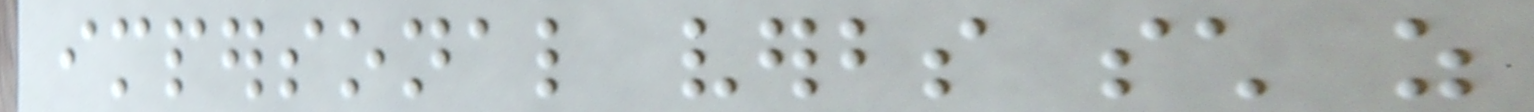impersonal verbs such as
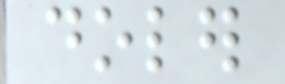doler
